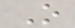O
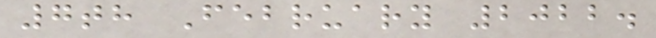7th February 2022.
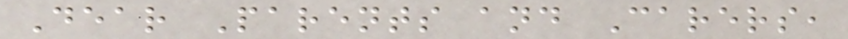Dear Parents and Carers,
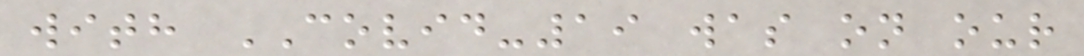with COVID-19 was on our
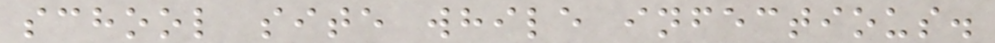school site while infectious.
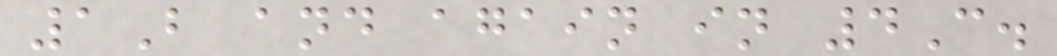1B and again in 4C.
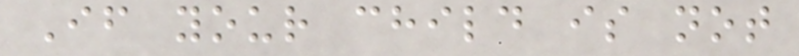If your child is not
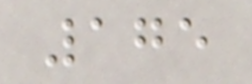175
